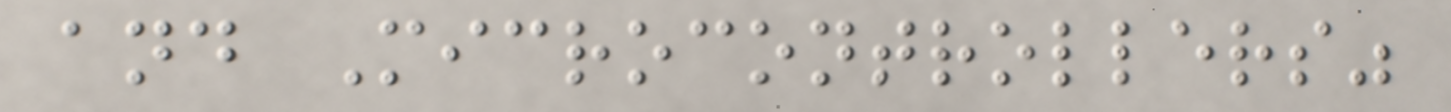and Microcontrollers"
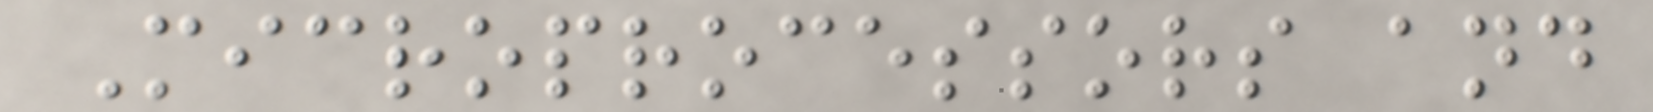Microprocessors and
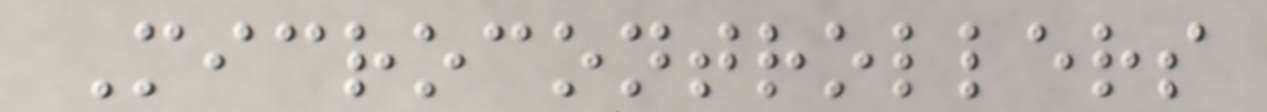Microcontrollers
